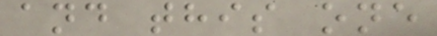and this one
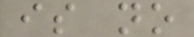is no
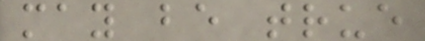may be true
